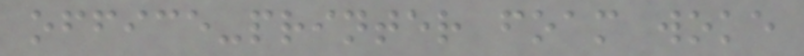office-printer foam woke
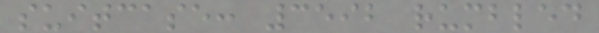suitcase: 3592 rumbled
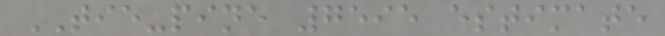TIE-pine 7595 estimate
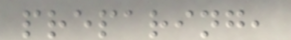preparing,
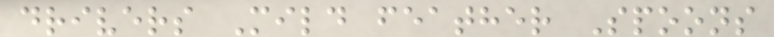drivers Mild feather Spoons
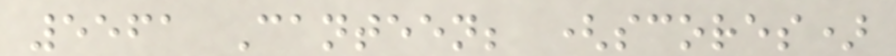5561 Canteen; (scores)
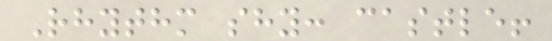Rhythm shy: castle!
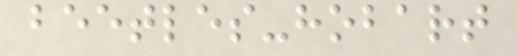beetles-hobart
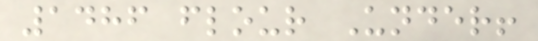1486 flour Under!
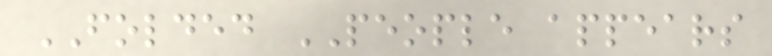FOLDED PEOPLE appears
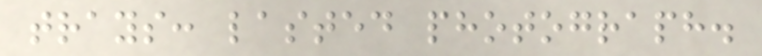trays: lasted photograph.
